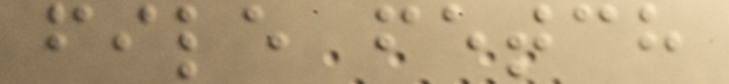file fetch
